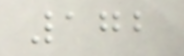172
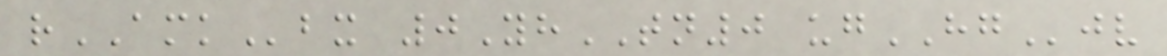rAMKbx 0YhTN0 ugHGjv
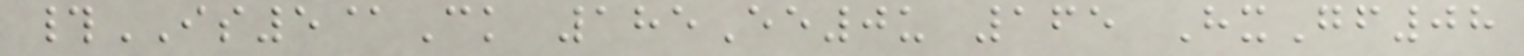#IS5@Ck 185Ee0u 165 HxGf08
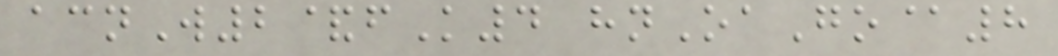acnW2&fK4 hnOaGo@8
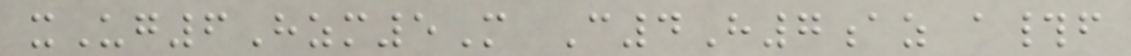xUg6Hzm5M C4H7az a#f
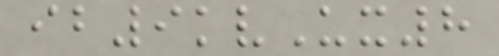ib9kvUx8
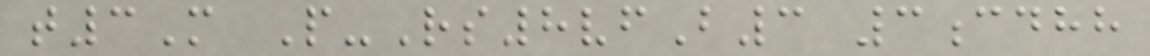t3M P-Rs8vfB3 3cdhh
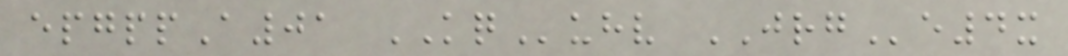epgppA01 KQuhv JRGe4x
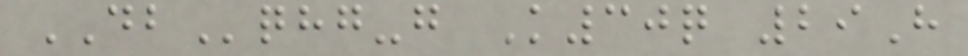DBqhg-g K30q 29H
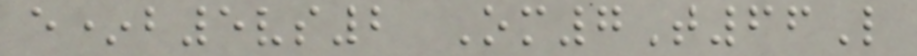e*b5vs2 Om7T66L
